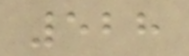528
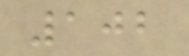102
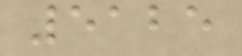5125
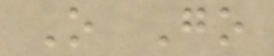O Go
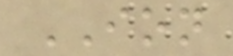ION
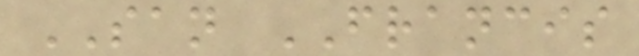SAN FRANCIS
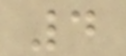4
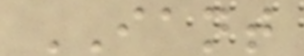IANT
